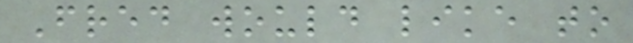Fred would like to
